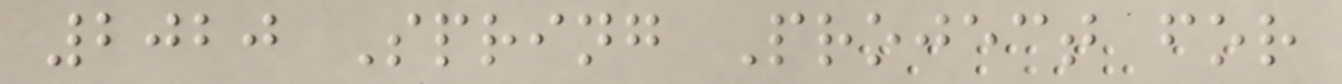2020 Spring Project for
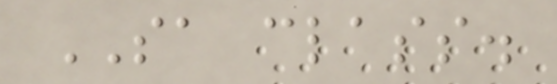SA class.
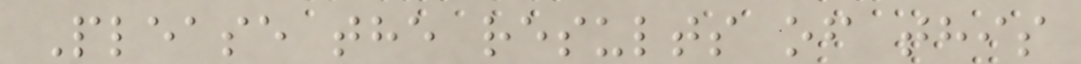Please the results of this
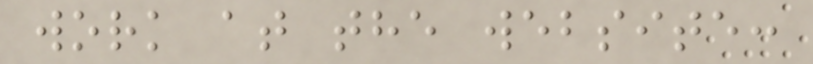work at the website:
